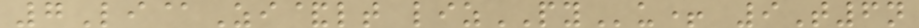7Li@Zi&lt lizPYu+ 9T6n
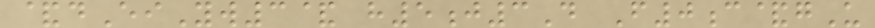&dEiYw3& h5j3D F0c&gU
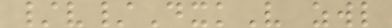/v/DxkV zwl
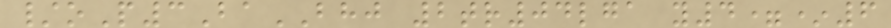/oP3BaBHJ 2tr04lga y4=*6
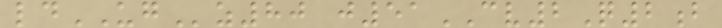ldUGz80 j51CV2Q2b
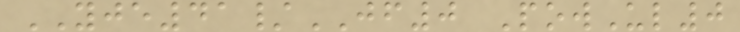YJE41/JF0 PowUl0
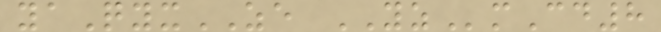yaQyxZE YZmCd8
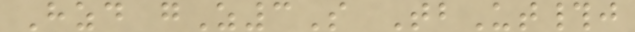Hzd gZ3S TbUt#j
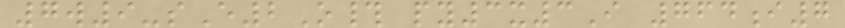7w9-sE2O# py3x3I 764i7
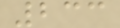233
